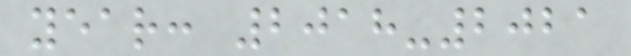year: 2018-2021
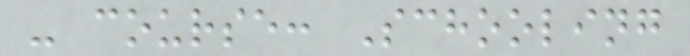- course: Schooling
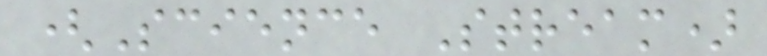(Science Stream)
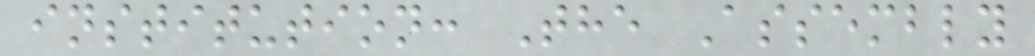institution: The Assembly
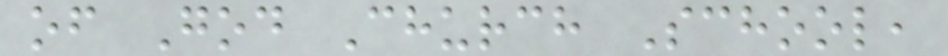of God Church School,
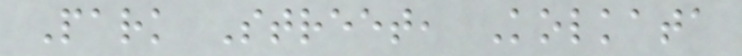Park Street, Kolkata
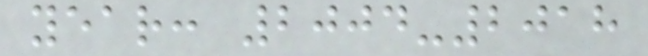year: 2004-2018
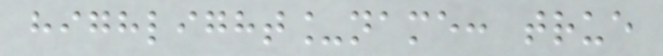highlight_name: true
